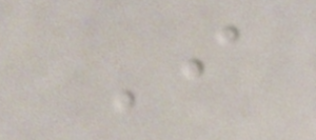I
